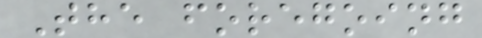The foregoing
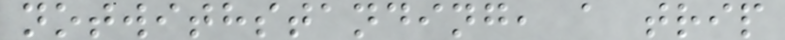notwithstanding, a trip
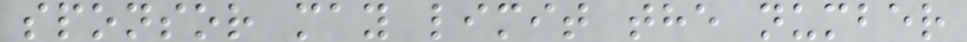sponsor may limit the number
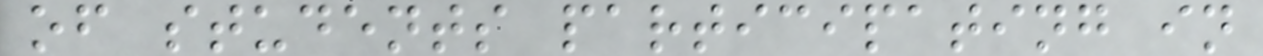of students participating in
